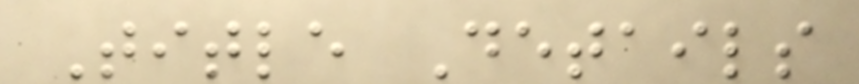Title Details
